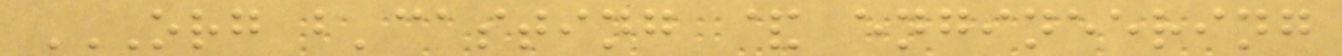ORG B'CASTING & ENGINEERING
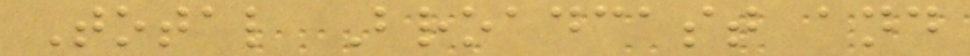Total Broadcast and
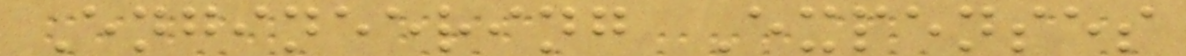Engineering Expenses
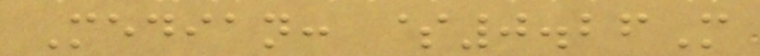Median: $0.26M
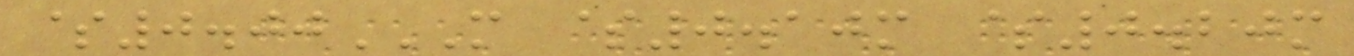$0.00M $0.10M $0.20M
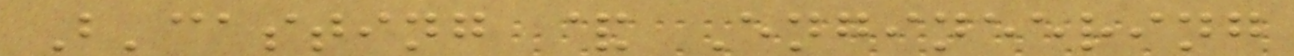B'casting & Engineering
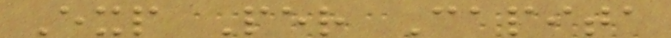Exp Per Capita
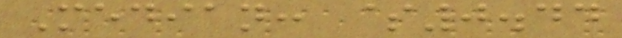Median: $0.44
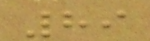89
